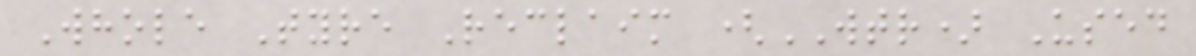Whole Tyre Reclaim (WTR) Used
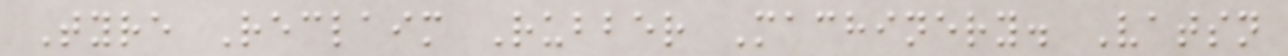Tyre Reclaim Rubber Machinery. Vatsn
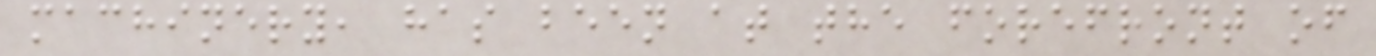machinery, has been at the forefront of
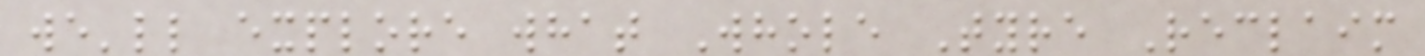we'll explore what Whole Tyre Reclaim
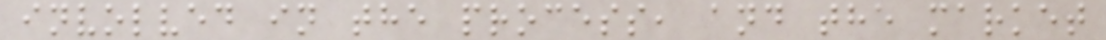involved in the process, and the market
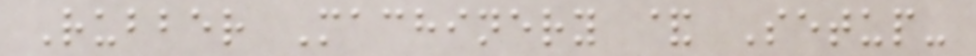Rubber Machinery & Setup-
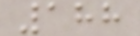188
